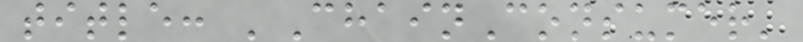title: 'ChainConsumer'
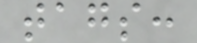tags:
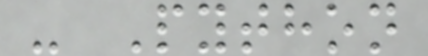- Python
